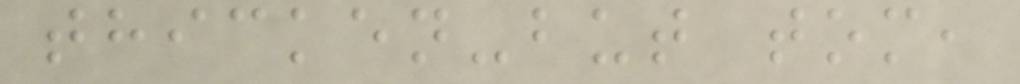thicken-but tom,
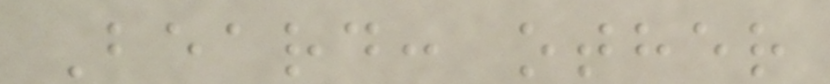Beard: other
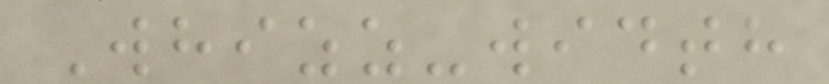Whizz-width
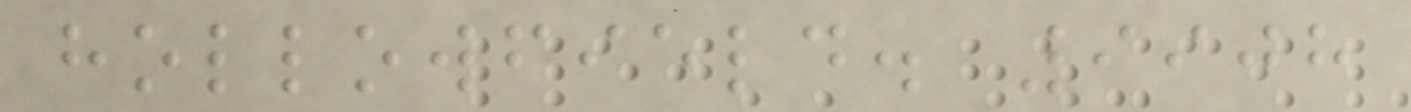hollowfield. 9908
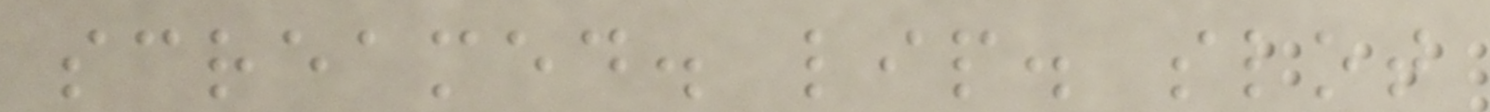screamed. lip. slot
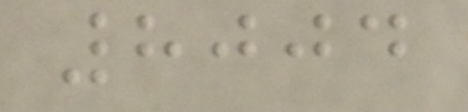8004
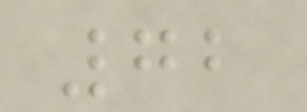72
